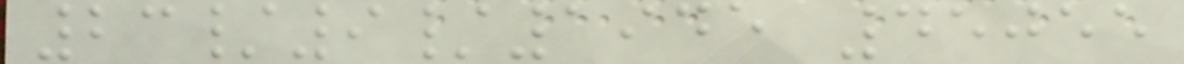23/9/1945 45055
